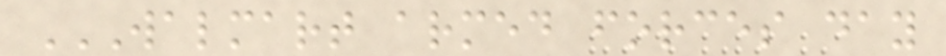WALMART ARMED FORCES DAY
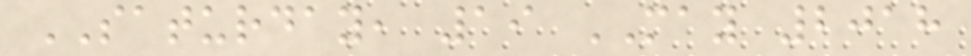SATURDAY, 19 MAY 2018
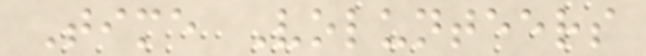Time Volunteers
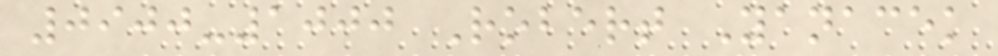0900-1000 Robert Yanacek
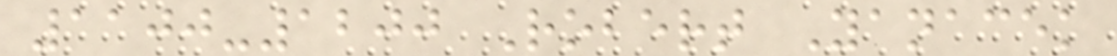1100-1200 Robert Yanacek
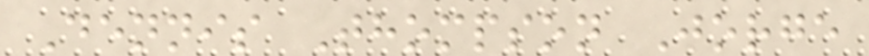Dennis Thompson Jorge
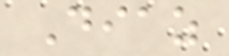Diaz
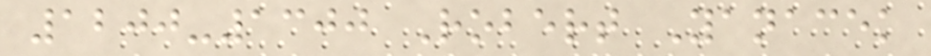1200-1300 Robert Yanacek
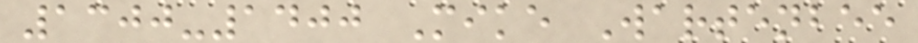1300-1400 Mike Wartenbee
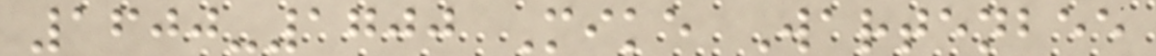1600-1700 Mike Wartenbee
